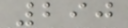290
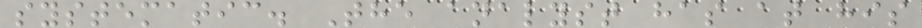systematic. The analyst has at his
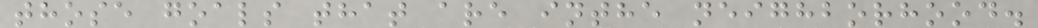those goals that are inthe neighborhood.
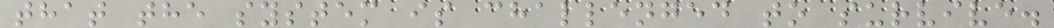that the system is challenged to survive.
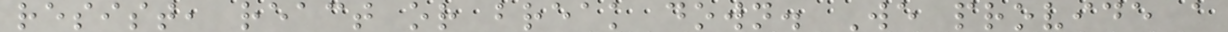resist, react or break down. We provide a
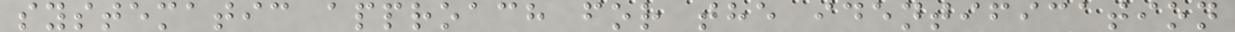systematic approach for the identification
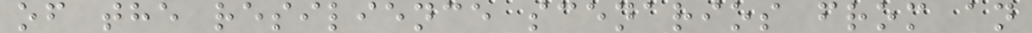of the resilience scenarios from an
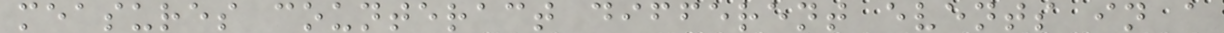measures counteract different events in a
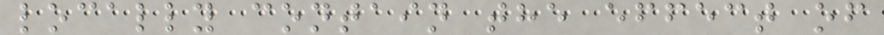locally contain the effect of
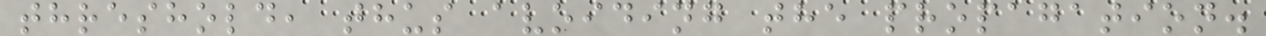threshold, thus avoiding the propagation.
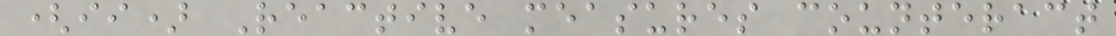(ii) Reactive measures counteract
